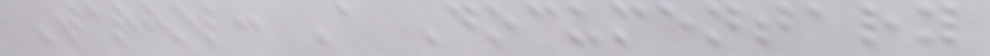Warhol: A Documentary
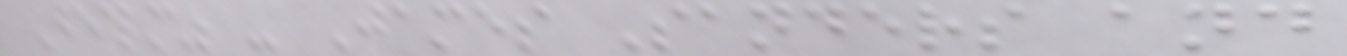Film" - James Sanders and
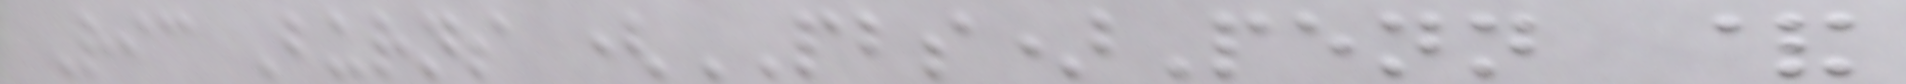Ric Burns (PBS)Penn &
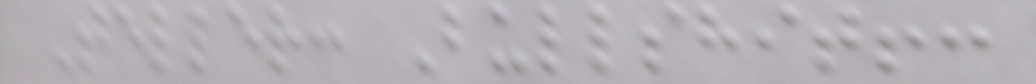Teller: Bullshit!:
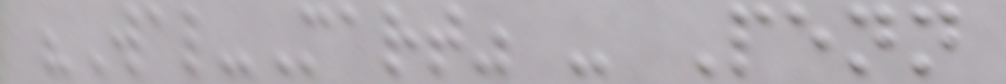"Wal-Mart" - Penn
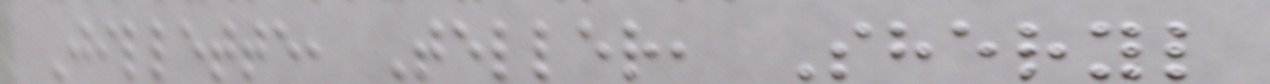Jillette, Teller, Sheryl
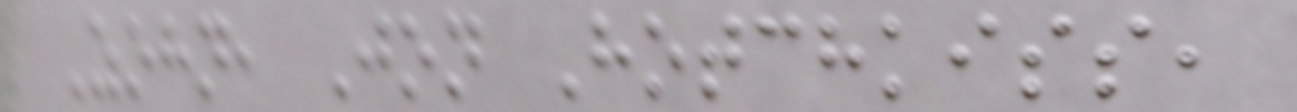Zohn, Jon Hotchkiss,
